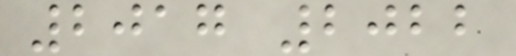2017 2022
